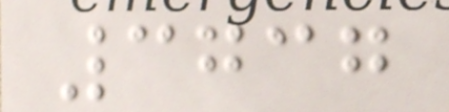3737
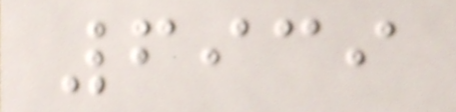6939
